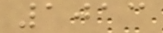1013
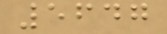5647
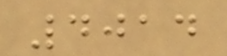4014
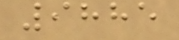9885
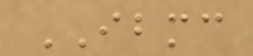IBMC
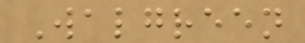Walgreen
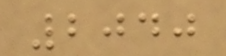2040
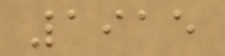1915
